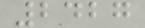2427
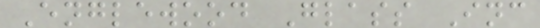Englewood Glass Inc
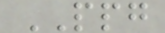PPG
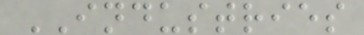INDUSTRIES
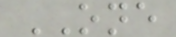ONE
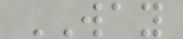WAY
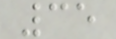35
